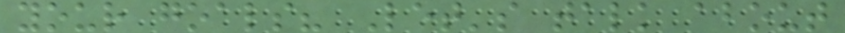your goals? Let's talk about
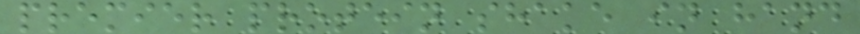premier protein shake in hand
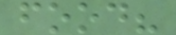food?
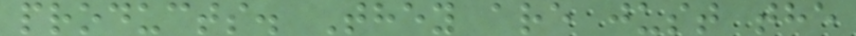products. They are just the
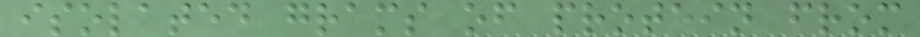isolated grams of protein from
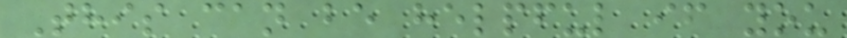This can be helpful if you
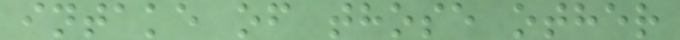intake of those other
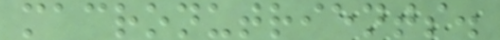macronutrients.
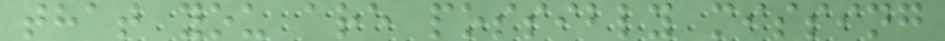that you are possibly missing
